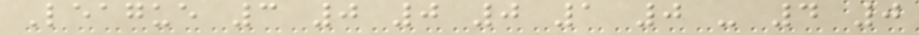League 3 0 0 0 1 0 - 4 0
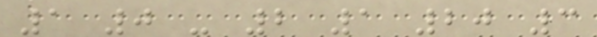1 0 - 2 1 20 3
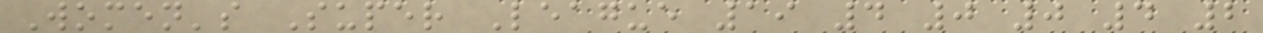Women's Super League 19 4 0 0 4 2
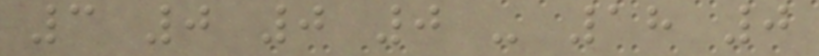3 0 0 0 - 18 0
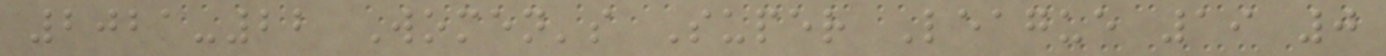2021-22 Women's Super League 19 0
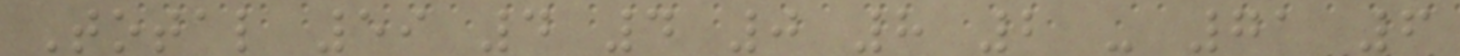Total 59 4 4 0 8 2 - 71 6
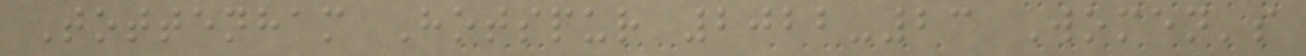Tottenham Hotspur 2022-23 Women's
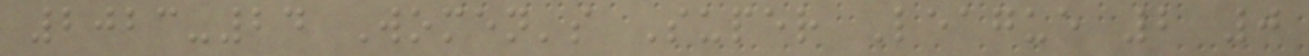2023-24 Women's Super League 2 0
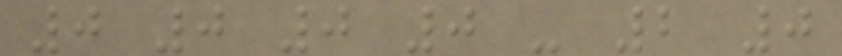0 0 0 0 - 2 0
